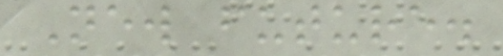New future.
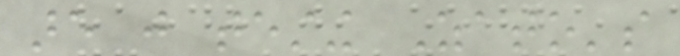are just testing Zato's
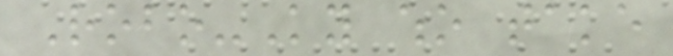Robo-Ky who take
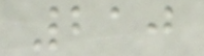210
